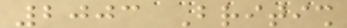2003 British
